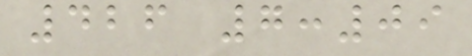426 7:09
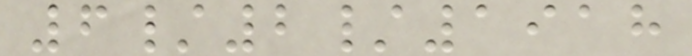6/2/1918
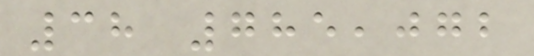38 785,072
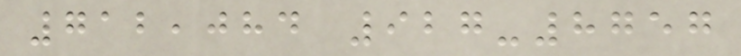712,084 927-8757
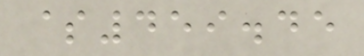$459.45
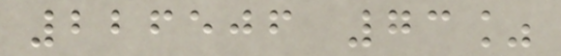226506 73%
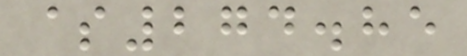$274.85
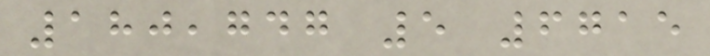180,747 5 6715
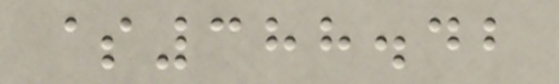$388.42
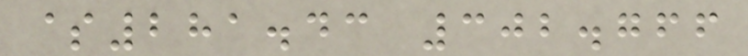$281.43 302.766
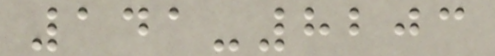141-8203
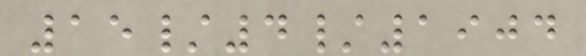15/4/1904
